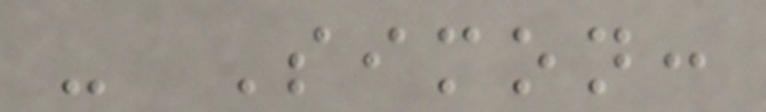- Simon:
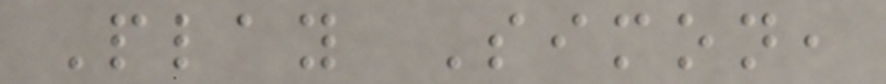Play Simon,
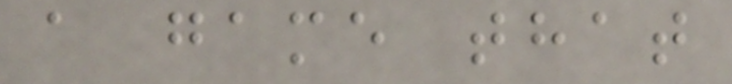a game that
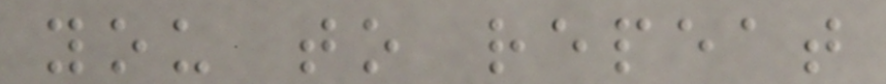you to repeat
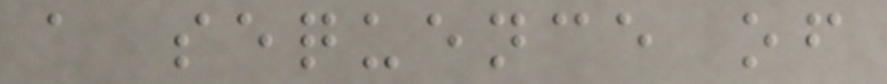a sequence of
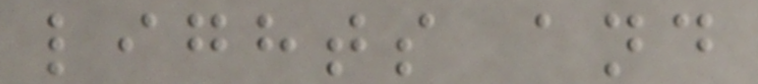lights and
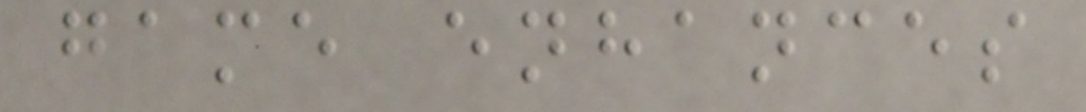game enhances
